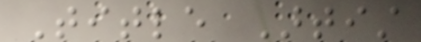Title Artist
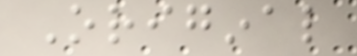Original
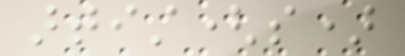artist(s)
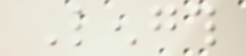Length
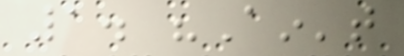1. "Ain't
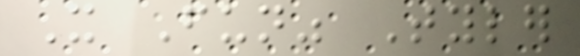It Fun" Tyler
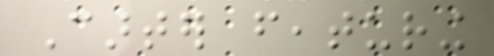Carter featuring
